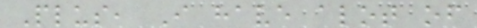Plus, I have alot of
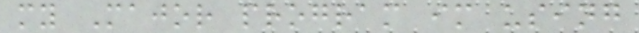my Major program im using
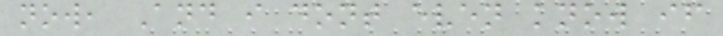now, And i dont even know if
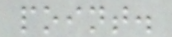point.
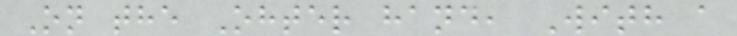On the Ohter hand, With a
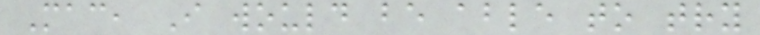Mac, I would be able to try
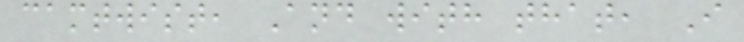camtwist, And with that, I
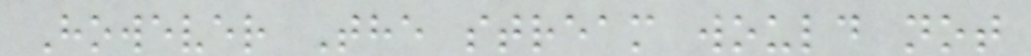However The stream would not
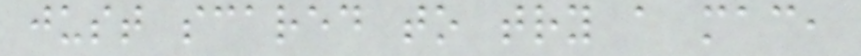just scared to try a mac,
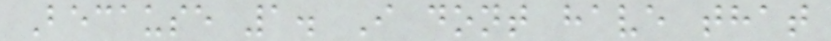Because 1. I dont have that
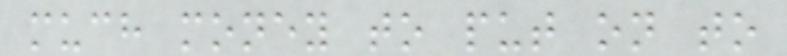much money to put on to
